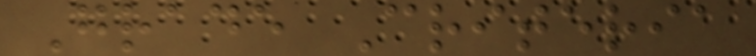Grade Criteria
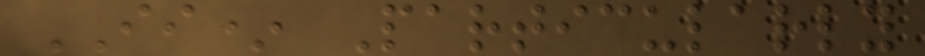II* Particularly
